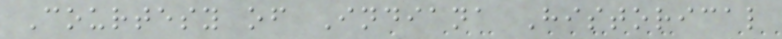Courtesy of Indiana Historical
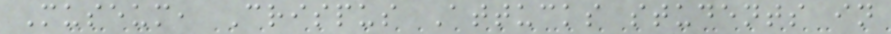Museum, Crispus Attucks students in
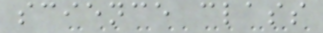science class
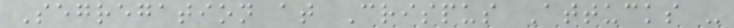Segregation at Crispus Attucks -
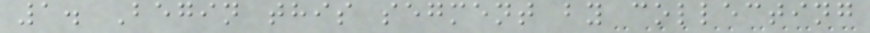1. Begin this segment by collecting
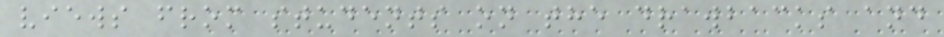views from students on the drawbacks and
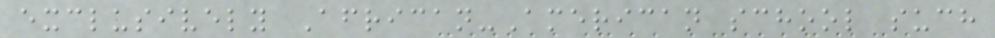exclusively African-American school such
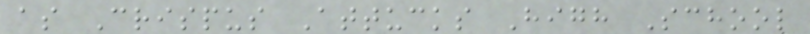as Crispus Attucks High School
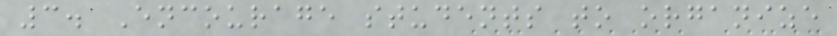3. Encourage students to organize
